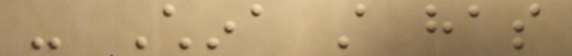- China still has
